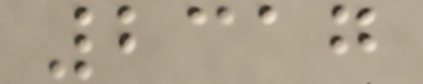2317
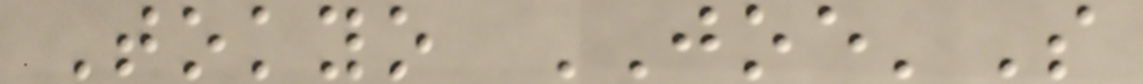Tokyo JOE'S
